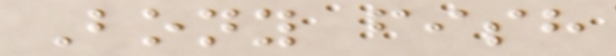Bony fish
